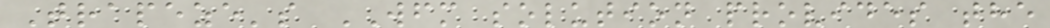Trapeze's WFM solution provides the
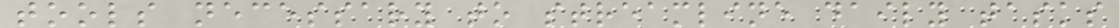tools necessary to streamline daily tasks
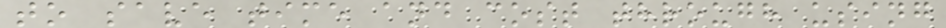to save time and cost through using
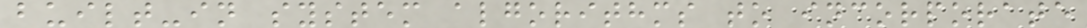built-in system algorithms to incorporate
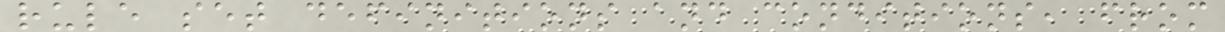rule set definitions and conditions, from
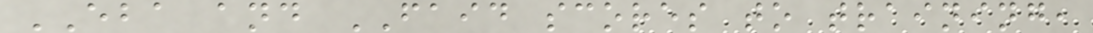EBA and FAID scores to training,
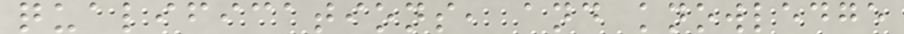qualifications, and knowledge
